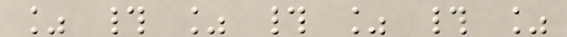% # % # % # %
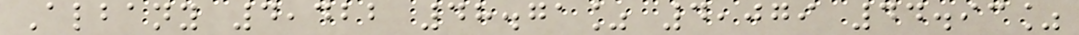Albany 4,422 48.71% 4,079 44.93%
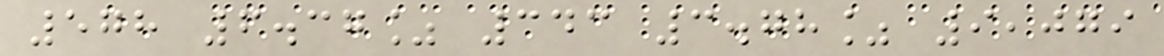578 6.37% 343 3.78% 9,079
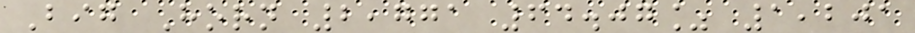Big Horn 2,771 64.07% 1,201
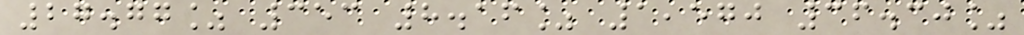27.77% 353 8.16% 1,570 36.30%
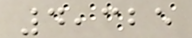4,325
